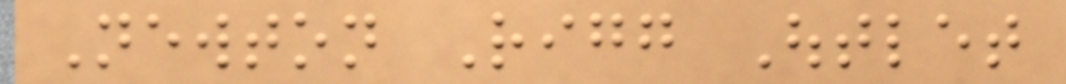Newton Rigg Outlet
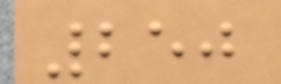250
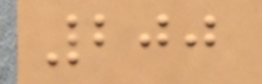200
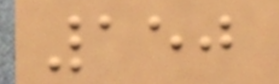150
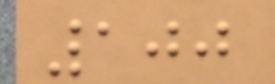100
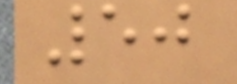50
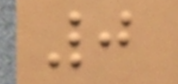0
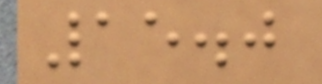15.0
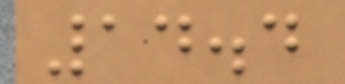14.4
